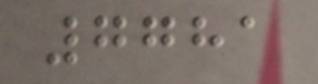7781
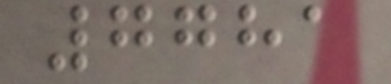7781
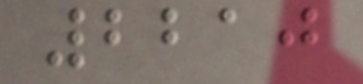2210
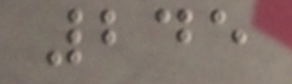245
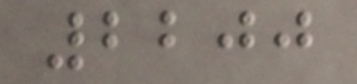2200
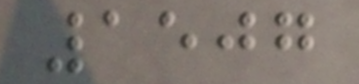1507
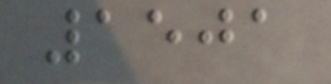1501
